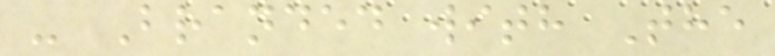- Branded with The
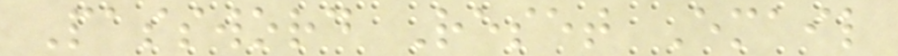Password Reset Email
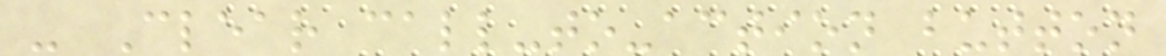- Clear call-to-action button
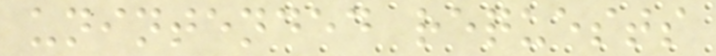unintended requests
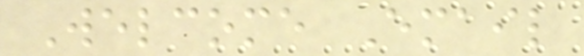Welcome Email
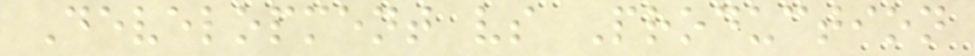Development vs Production
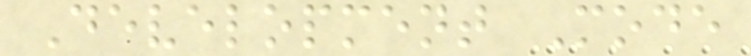Development Mode
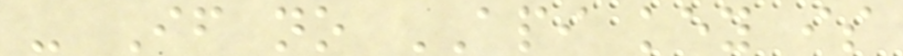- If no API key is
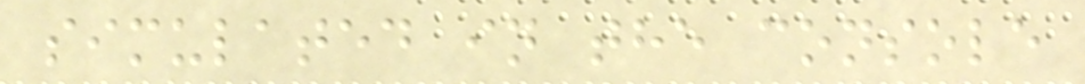simulated in the console
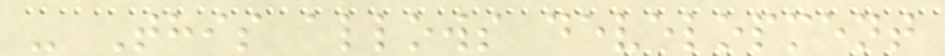- This allows development
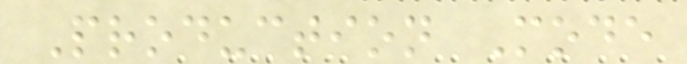Production Mode
